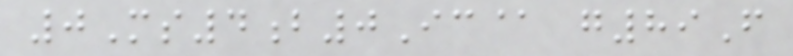0Ms4b0Ic@ g89F
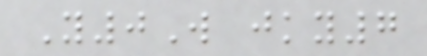Y0W jky7
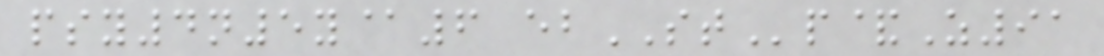psy4n5y@6 ebSTp&Z91
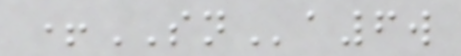+SNa6w
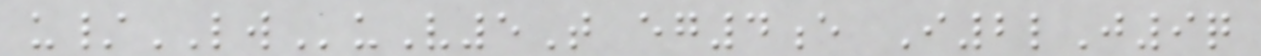u/LWuV5T eg4e I2lJ9q
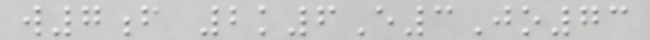w7f 2k6E3Jo73
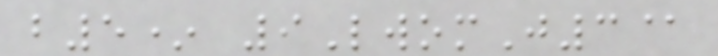b5* 9LwomJ3@
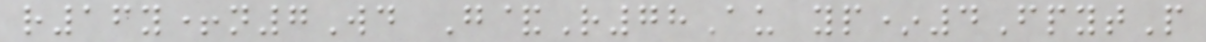r16y+n7Wd G&R78Au yp*4FpytP
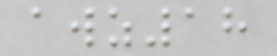awz18
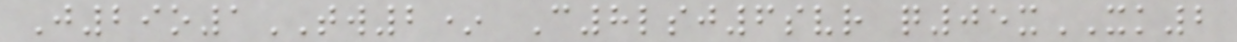J29o1TW2* C8lsj6svr q05xXK2
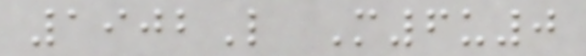1902L M6u0
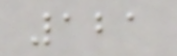121
